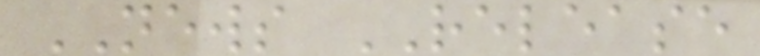NEWS RELEASE
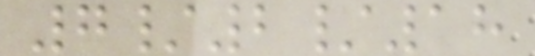7/2/18
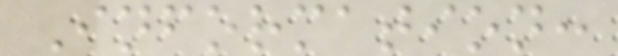Information:
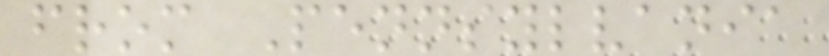from Pennsylvania
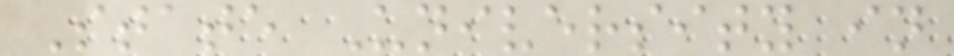State University in
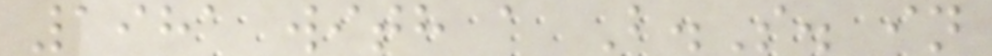1981 with a B.S. in
